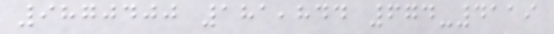9870400 181,844 674-4119
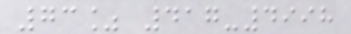73% 417-4998
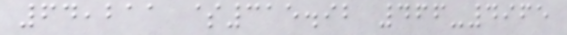64,211 $315.92 466-4965
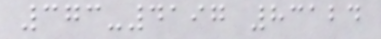373-4197 83124
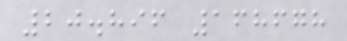20.896 168678
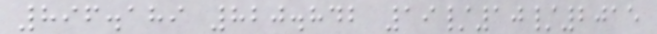896.189 820.842 19/10/2015
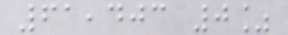61,403 0%
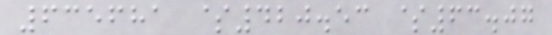635681 $420.53 $63.07
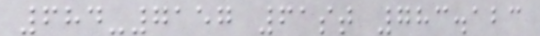684-7157 61st 783.123
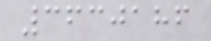3630186
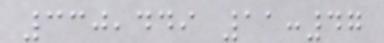330,449 11:47
